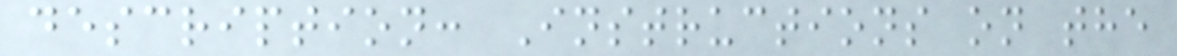description: Instructions on the
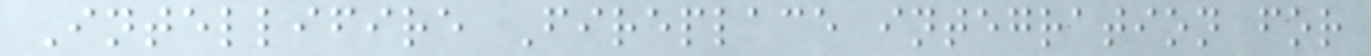Intellifire Fireplace integration for
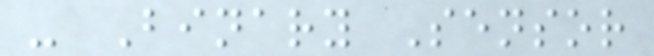- Binary Sensor
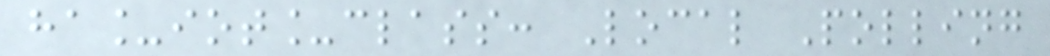ha_iot_class: Local Polling
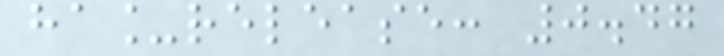ha_release: 0.47
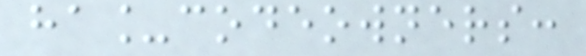ha_codeowners:
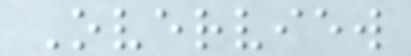Overview
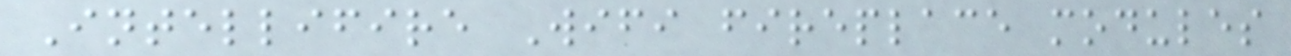Intellifire Wifi fireplace modules
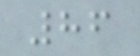86
